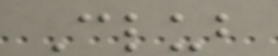Club
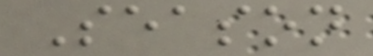Season
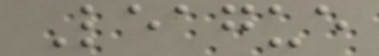League
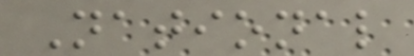National
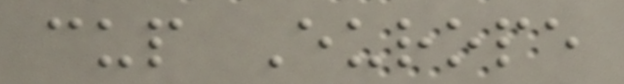cup Europe
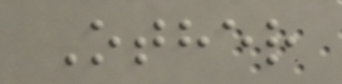Other
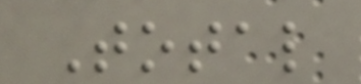Total
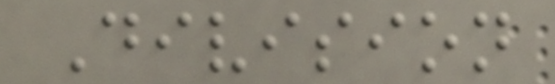Division
